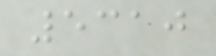5310
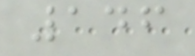146
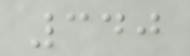340
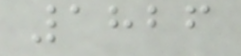1826
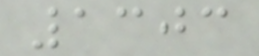1303
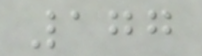177
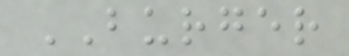BURGER
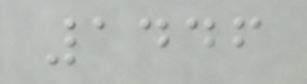1446
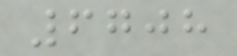6708
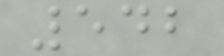542
